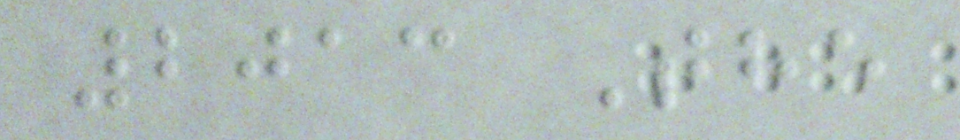2013 The
